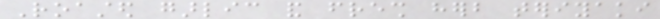Roasted garlic and fresh herb teriyaki
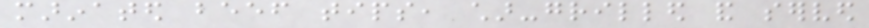marinated beef tips, char-grilled and served
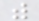with
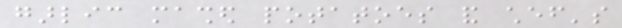garlic mashed potatoes and chef's
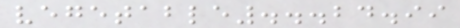vegetable...24.99
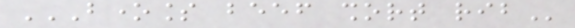BONELESS BEEF SHORT RIB
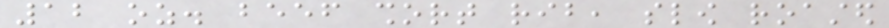12 oz. beef short rib, slow roasted
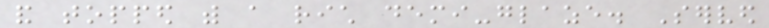and topped with a rich demi-glaze. Served
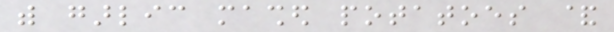with garlic mashed potatoes &
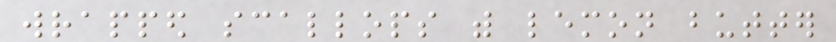wrapped scallops with lemon butter
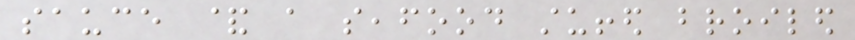sauce & a seafood stuffed broiled
